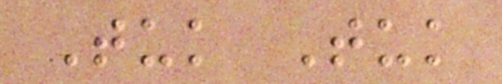Tuk Tuk
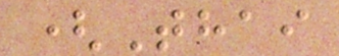(Thai
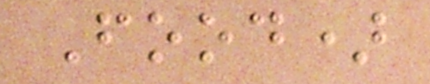Food)
